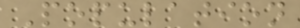Population
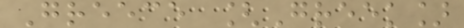Greece [Greek]
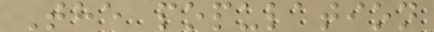The population
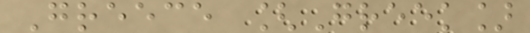Greece [Greek]
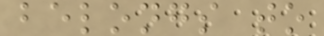belongs to
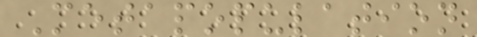Metapopulation
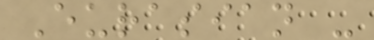Eurasian -
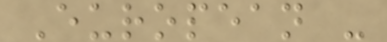European -
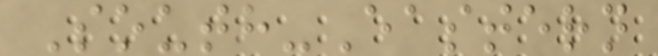South-Eastern
